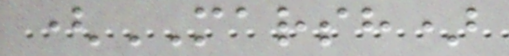(MARSH)
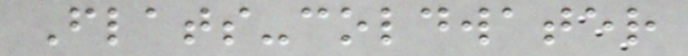Flats-coldwater
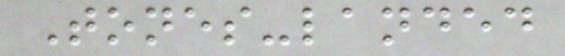Tones-landed
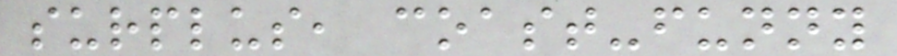surplus, coast-funny
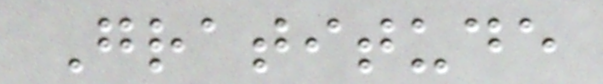Gratitude
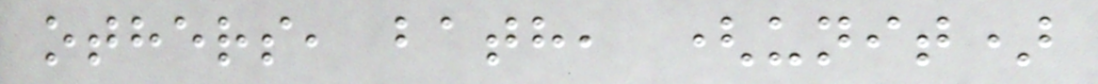others, bath, (unit)
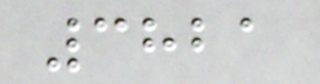3821
